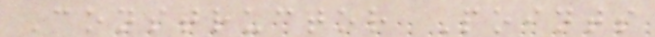Constructor Points
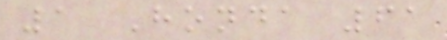1 Honda 61
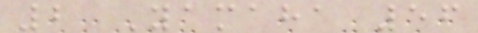2 Yamaha 56
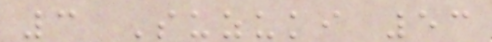3 Suzuki 53
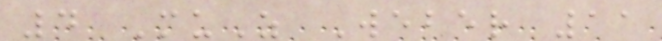4 MuZ Weber 11
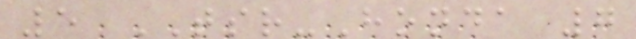5 TSR-Honda 7
